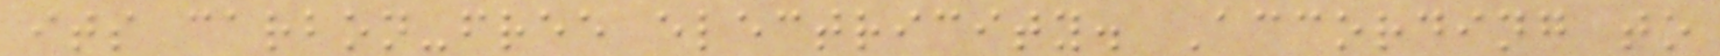its carbon-free electricity. According to
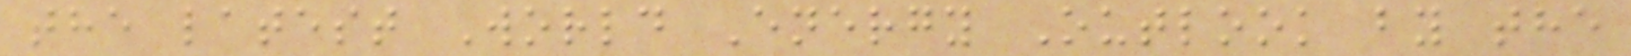the latest World Energy Outlook by the
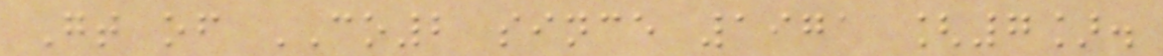Gt of CO2 since 1971 [7].
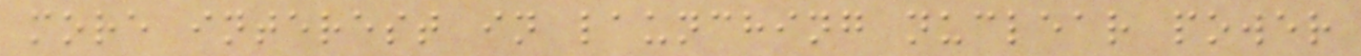more interest in launching nuclear power
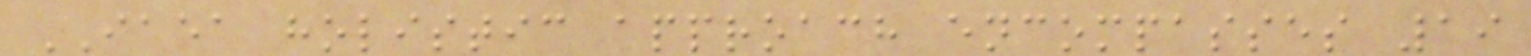IAEA holistic approach encompasses 19
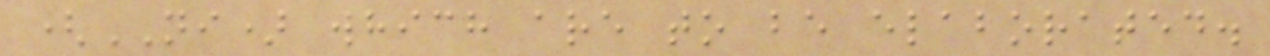(NI) which are to be elaborated.
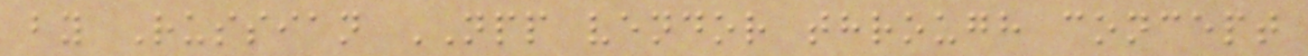by Russian NPP vendor through concept
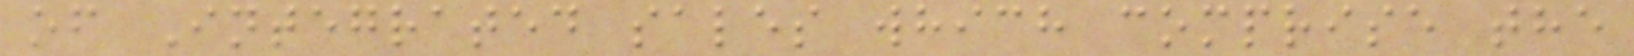of Integrated sales which comprise the
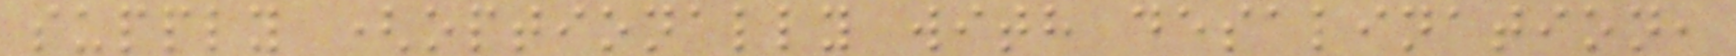supply (optionally with desalination,
